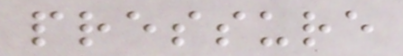pressure
